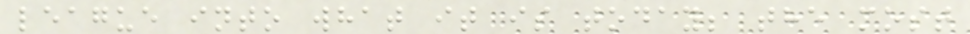league into what it is today; the most
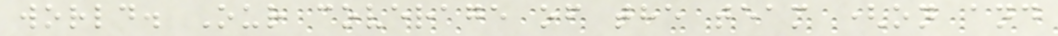world. Our coverage of the team (on and
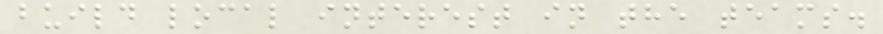build local interest in the teams.
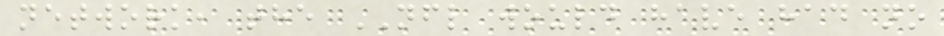network, the NFL would have had no
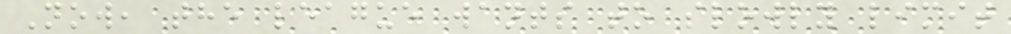Now, the league wants to slowly limit
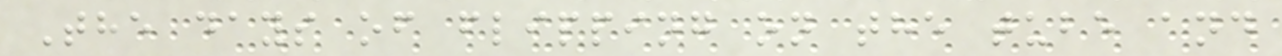The days of flipping on the tube and
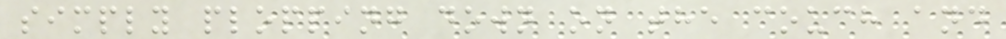simply plopping down on the couch and
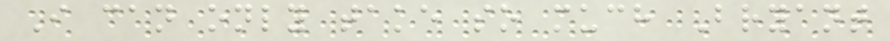I can only take so much Bryant
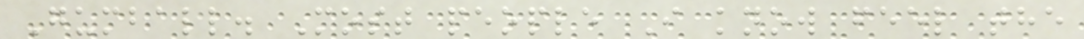Gumball. Most people I know feel the
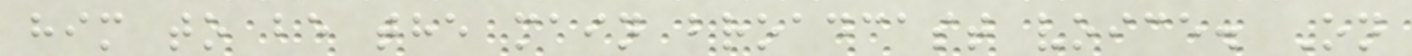him to be the main broadcast voice. On
